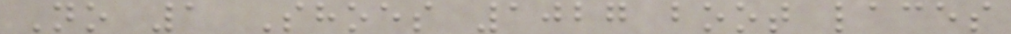No 1 Shoes 1027 boot laces
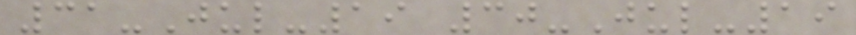31-Jul-19 30-Jul-19
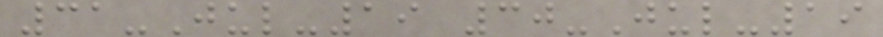31-Jul-19 30-Jul-19
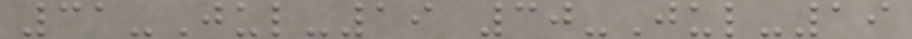31-Jul-19 30-Jul-19
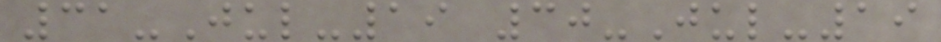31-Jul-19 30-Jul-19
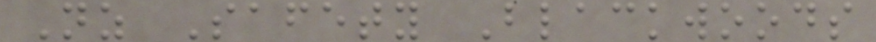Nz Safety Blackwoods
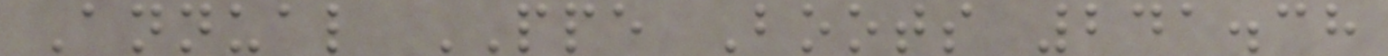Annual PPE Boots 241.38
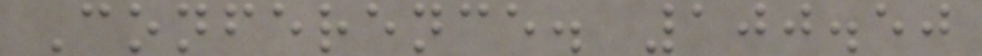Conference. 100.50
